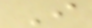I
